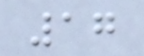17
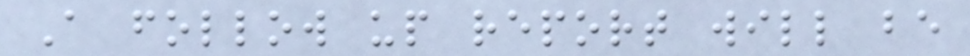A follow up report will be
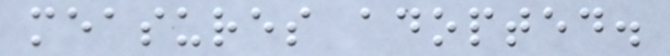measures adopted.
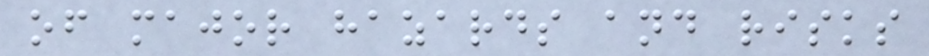of major hazards and risks
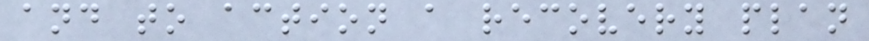and to action a recovery plan
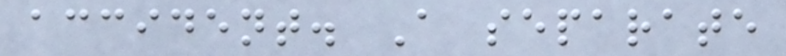accident. A separate
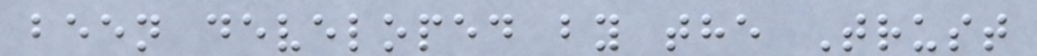been developed by the Trust
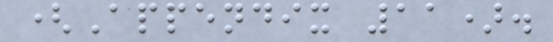(Appendix 11).
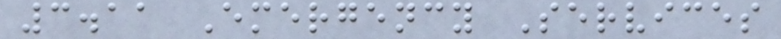3.11 Emergency Services
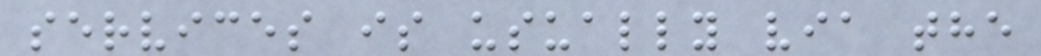services is usually via the
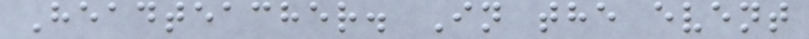Headteacher. In the event
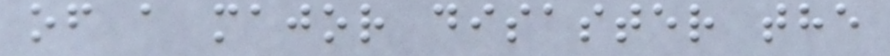of a major disaster the
